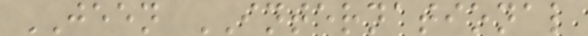JEEN INTERNATIONAL
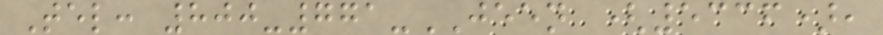Tel: 800-771-JEEN (5336),
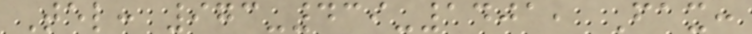Tel: 973-439-1401, Fax:
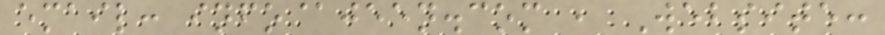email: info@jeen.com , Website:
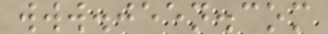www.jeen.com
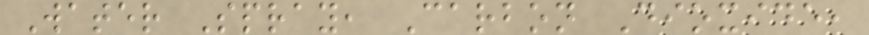Water Spray, Carbon Dioxide,
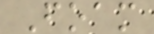Foam
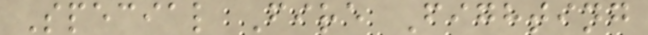Special Fire Fighting
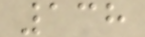138
